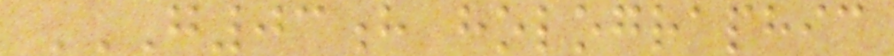G03H HOLOGRAPHIC
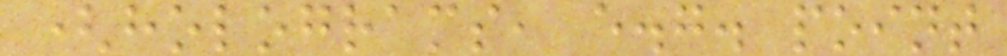(holograms, e.g. point
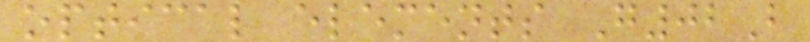optical elements G02B
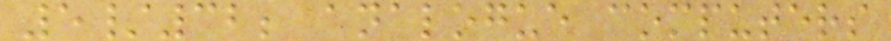5/32; analogue computers
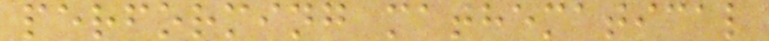performing mathematical
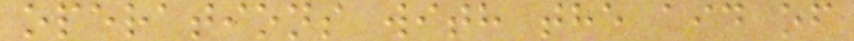operations with the aid of
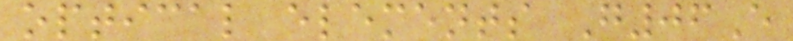optical elements G06E
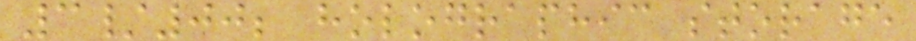3/00; holographic storage
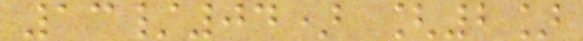13/04) [2]
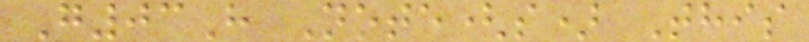G03H Note(s) This
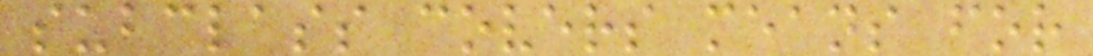subclass covers means for
